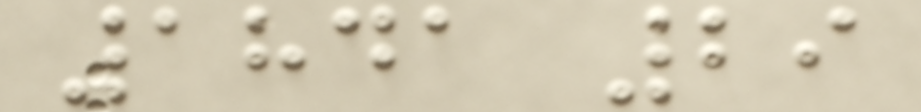1841 29
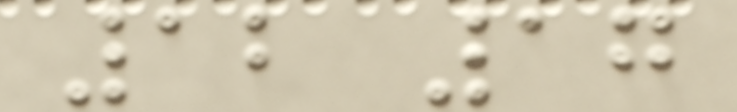12 17
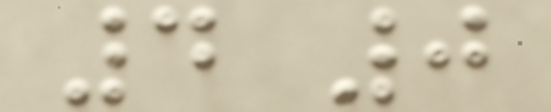4 0
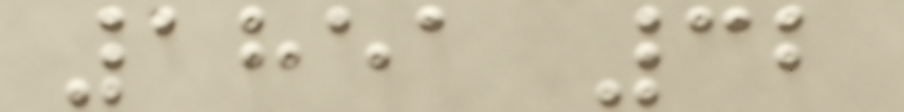1851 32
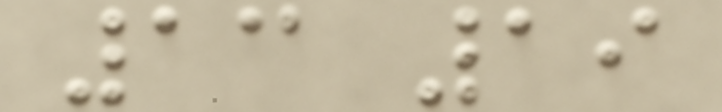13 19
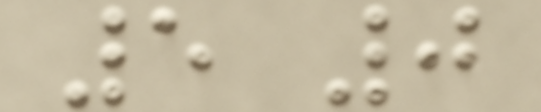5 0
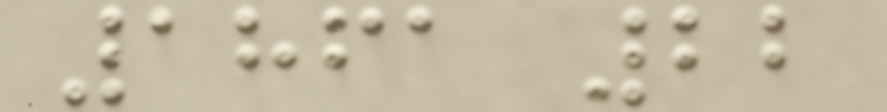1861 22
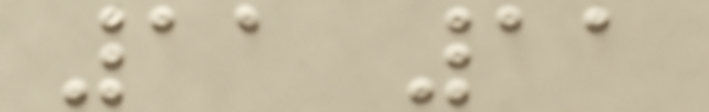11 11
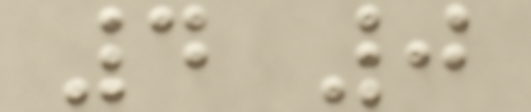4 0
